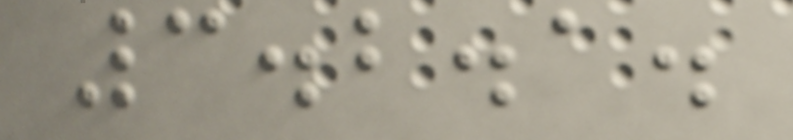3.2.1.
